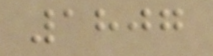1807
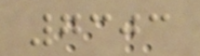7303
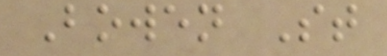Bowen St
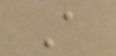A
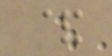&
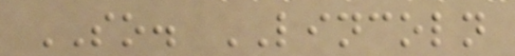SO. LINCOLN
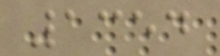1354
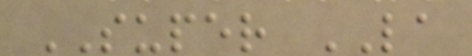SUPER LA
